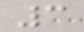3
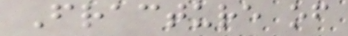Fracture of
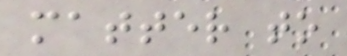matter to
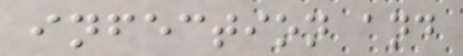infection and
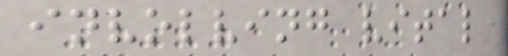involving vital
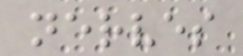nerves
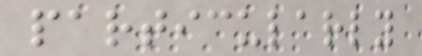particularly
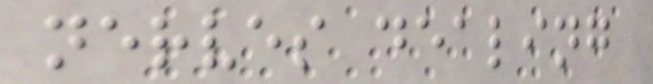nerves dealing
